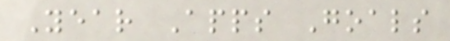Year Apps Goals
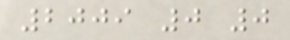2009 0 0
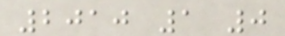2010 1 0
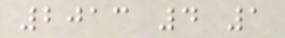2013 4 1
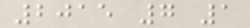2015 7 1
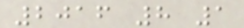2016 8 1
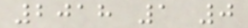2018 1 0
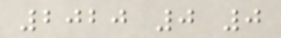2020 0 0
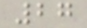27
